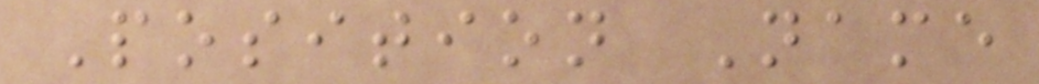Position Name
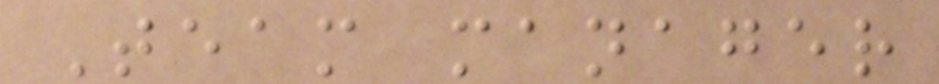Team manager
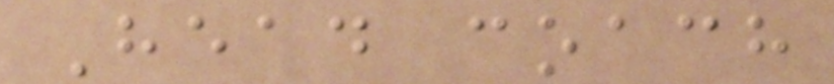Head coach
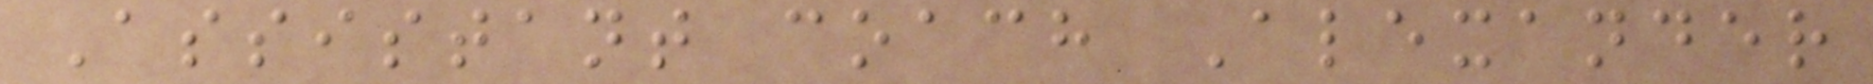Assistant coach Alexander
